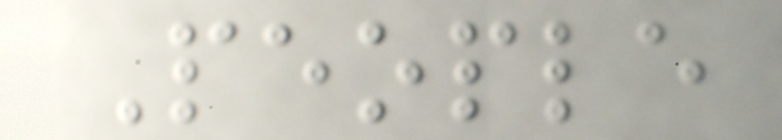People
